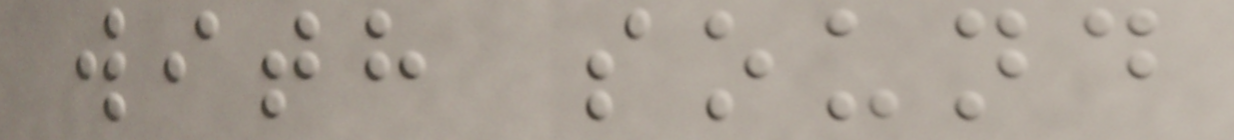with sound
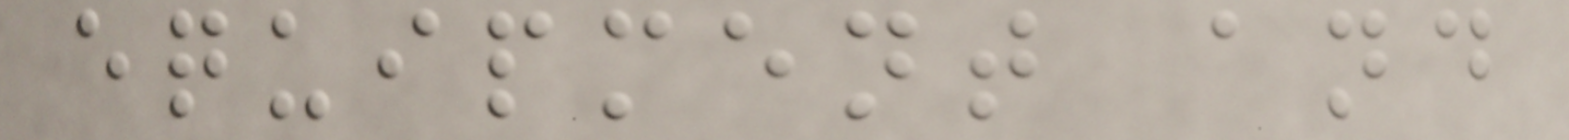equipment and
